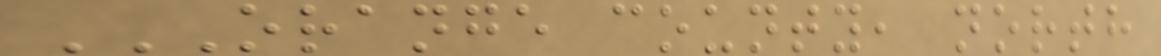ORANGE COUNTY, NORTH
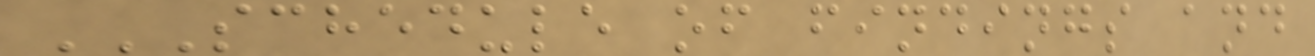SCHEDULE OF FINDINGS AND
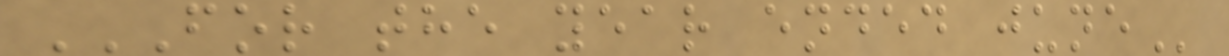FOR THE YEAR ENDED JUNE
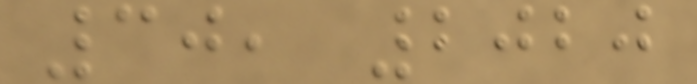30, 2020
